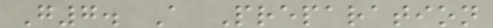G7. A Preparation
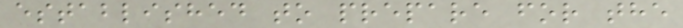established to prepare for the
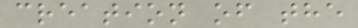creation of the
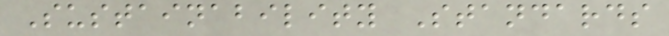Sustainability Standards
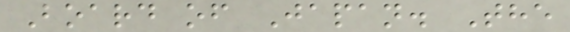Board of Japan. The
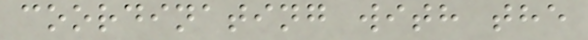coordinating with the
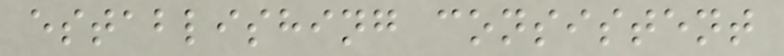establishing consistent
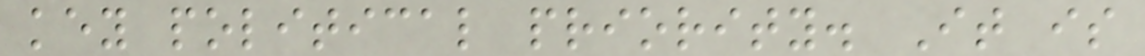key political priority. It is
